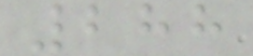288
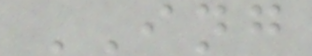ING
